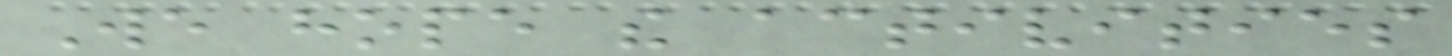We hope the activities
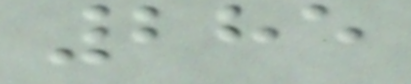285
